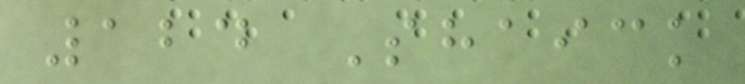124 Shaick
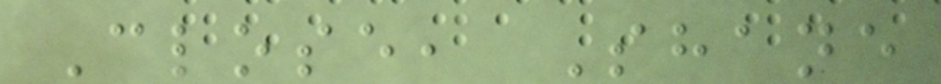Close, Shane
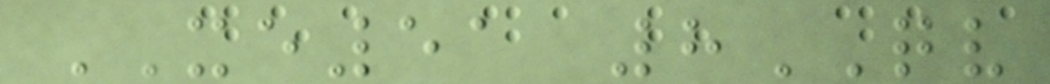XE51 8QV
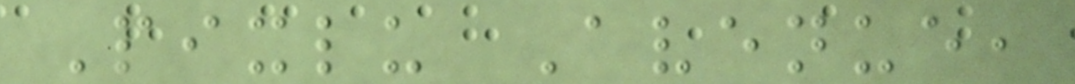Pixlu Avenue,
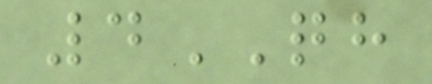4QH
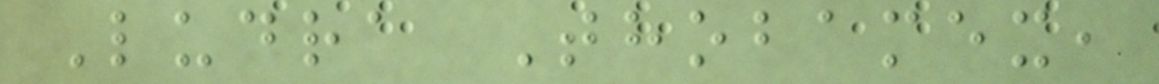Ludra Thobamex,
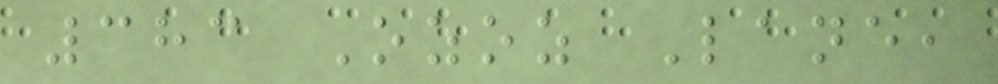383 Ozoz Lane,
